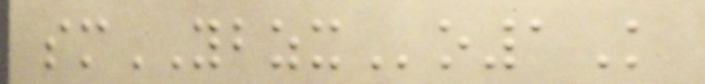smYBZXo1K
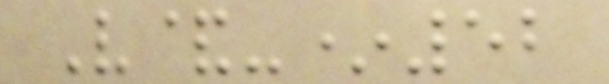V&-*52
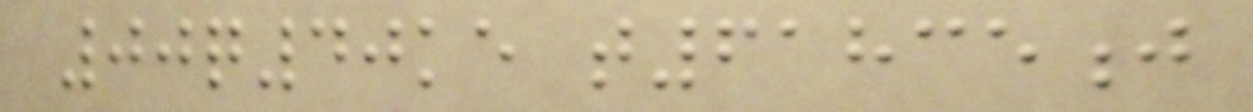00q40ke t61835j
